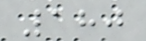180
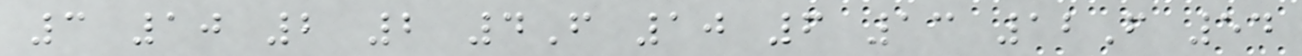3 10 2 2 4F 10 6 13 12F 54
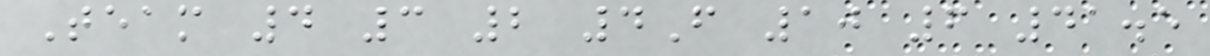Team 4 3 2 4F 10 6 41.5
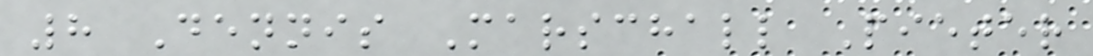8 Dennis Marschall Pieter
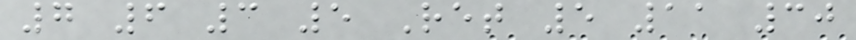7 6 3 5 Ret 5 11 30
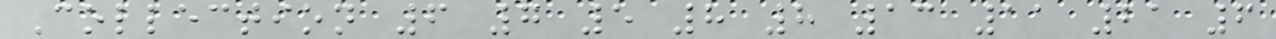Collection 6 7 5 8 8 13 11 21 6
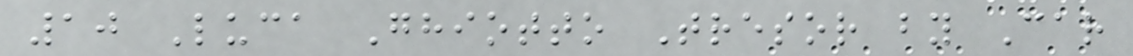10 Luca Ghiotto Tresor by Car
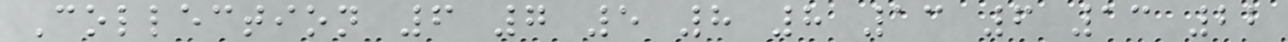Collection 6 7 5 8 8 13 6 13 22
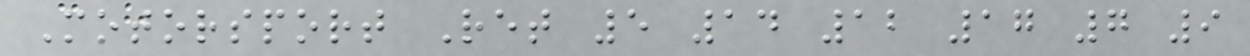Motorsport Ret 5 14 12 17 7 9
